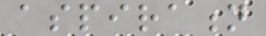aspiration
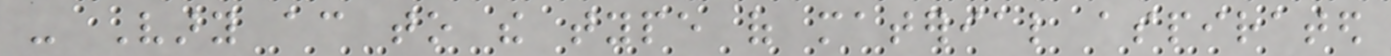- Vary according to the type of material aspirated
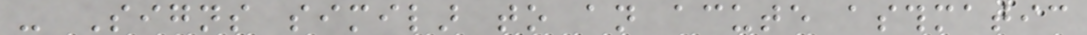- Signs similar to an acute asthmatic
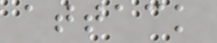attack
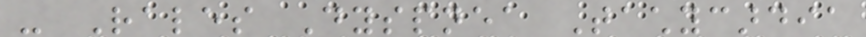- Rales Dyspnea Tachycardia
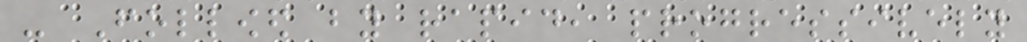- Followed by rapid, progressively
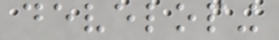developing
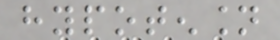hypotension
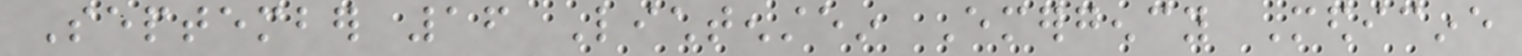September 16 Lichtenstein Emergency Medicine
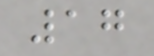17
